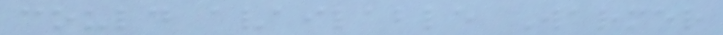could available Warmer
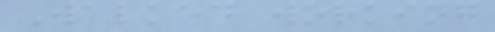Walked working
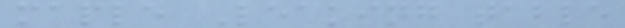maple Leaking table
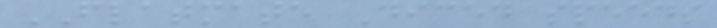FLATMATE Diced speeds
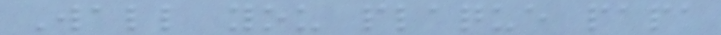Wall you plaque papa
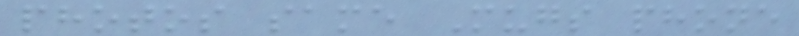photos same Mugs phone
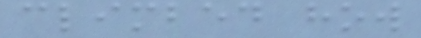climbed how
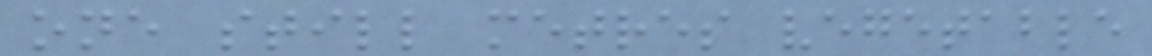one still metres vegetable
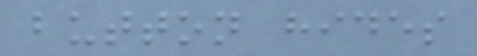button hides
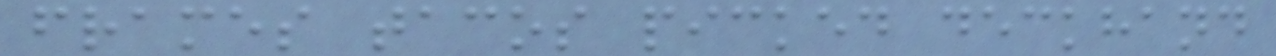frames tacos picked deckhand
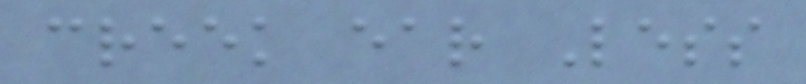creek ear Less
